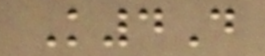K4D
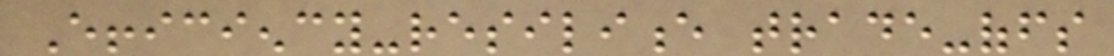Efficiency-resilience trade-offs
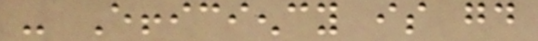- Efficiency is good
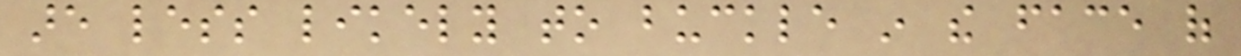are less likely to buckle in the face of
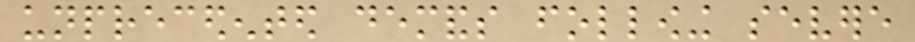unprecedented demands following severe
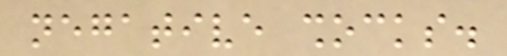negative shocks.
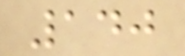140
